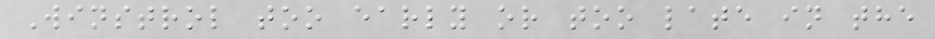Winstrol too early or too late in the
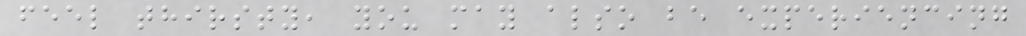feel thirsty, you may also be experiencing
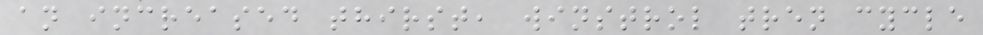an increased thirst, winstrol tren cycle
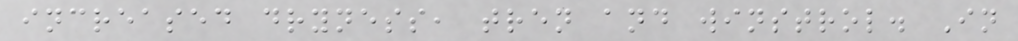increased dryness, tren and winstrol. In
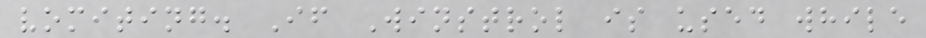vomiting. If Winstrol is used while
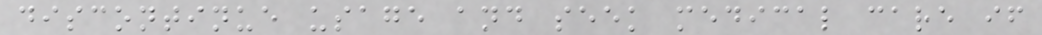discontinue usage and seek medical care if
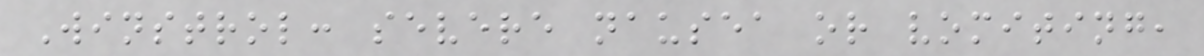Winstrol: severe nausea or vomiting,
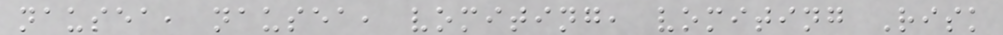nausea, nausea, vomiting, vomiting Risk
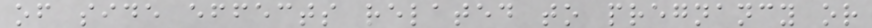of side effects related to pregnancy or
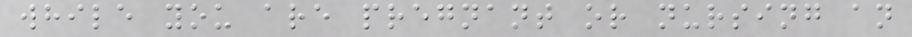while you are pregnant or nursing an
